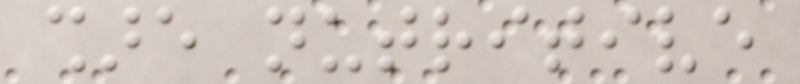share nutritive
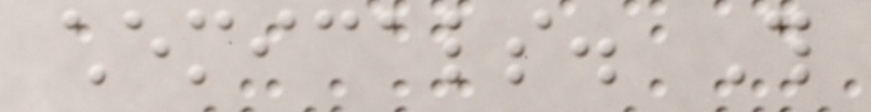chemicals. This
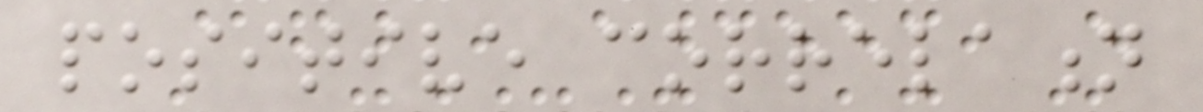positive correlation
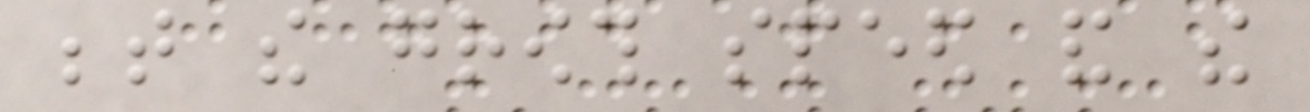between the growth speed and the
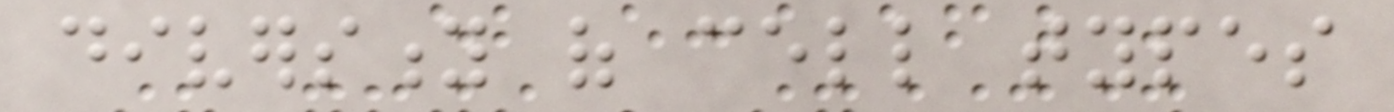diversity of cell types
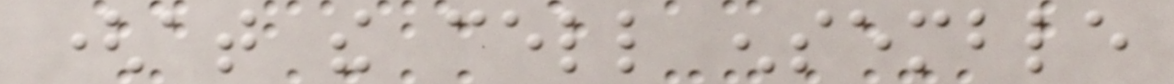(at the cell ensemble
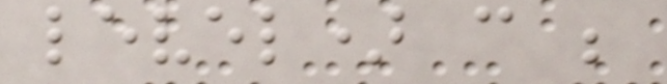level) can be
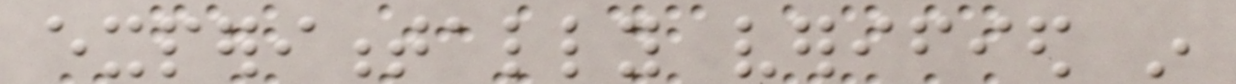experimentally verified in
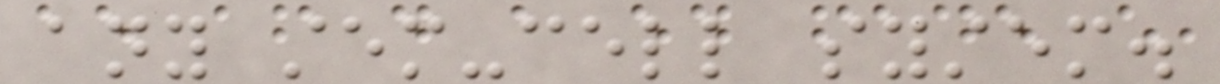any stem-cell system.
